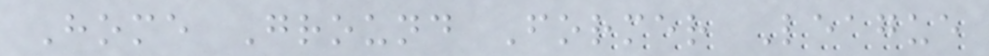Home Ground Former League
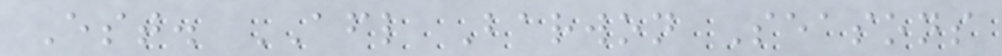Est. AFL Barwon Seasons
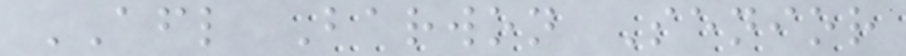AFL Barwon Senior
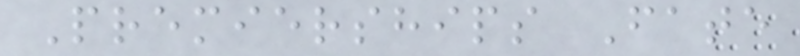Premierships Fate
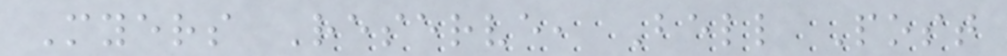Myers Reserve, Bell Post
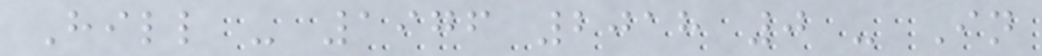Hill - 1976 2018 0 - In
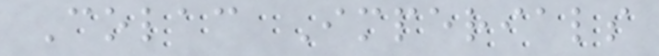Colac Imperials
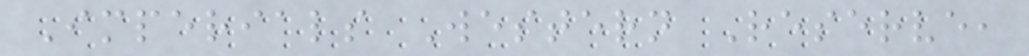Imperials Western Reserve,
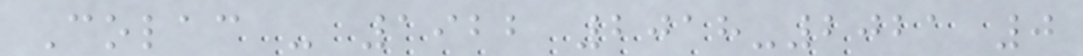Colac - 1922 2018-2021 0
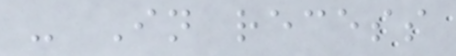- In recess
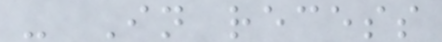- In recess
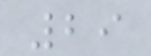29
